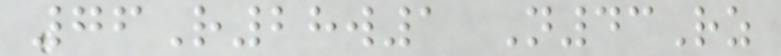76R28w1 N43Rz
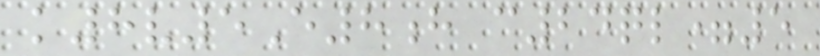k8v5E8h c24ql=5
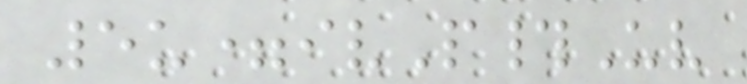5u=ivP#Uv
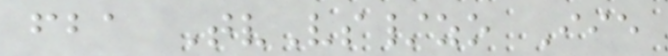fba TvVs/zo Iie
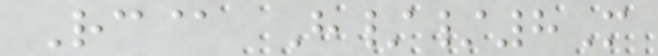Rc@ H//8M
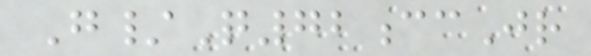G/Q72ccJr
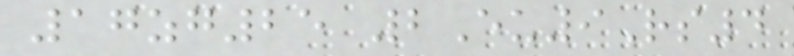17zg25 2Eu9Rs4
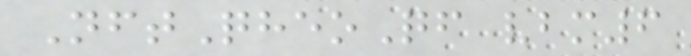NftQheoQf vbm6
